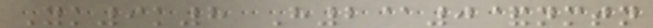Yk9k8 H2@0&nmtn
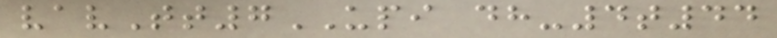vavTt7UPI dh-4t44
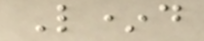L*d
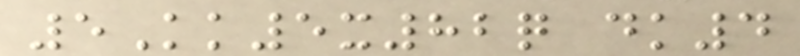5Kk5x82q dk4
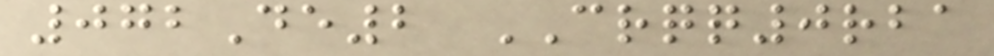072De2 CRQQ0rba
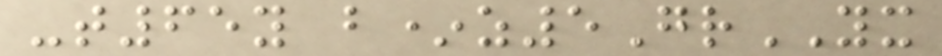-t65y b*z5GrYX
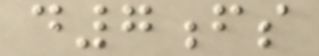d7fs
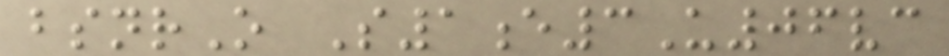bsnrO S1e3U06vc
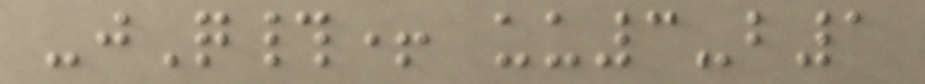-jQ#+ uu3-b1
